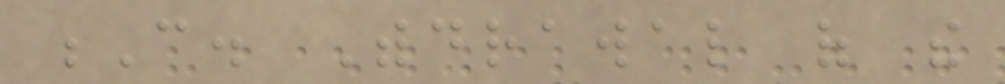C. Withdrawal of the
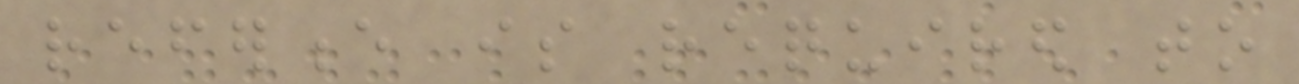reference is required to
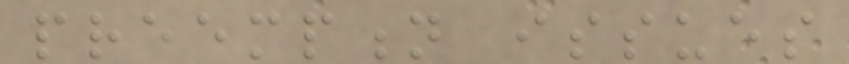preemption issues
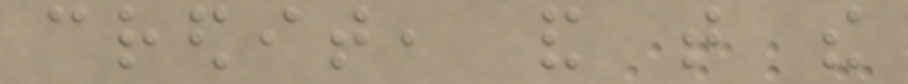credit, and that the
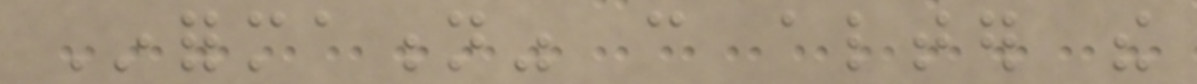Information" can alter the
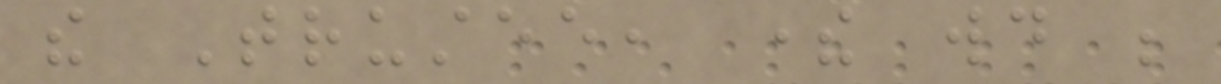the Trustee, there would be
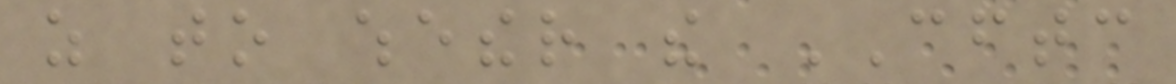as to whether the CFTC
